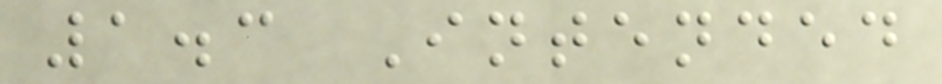1.3 Intended
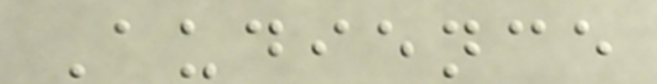Audience
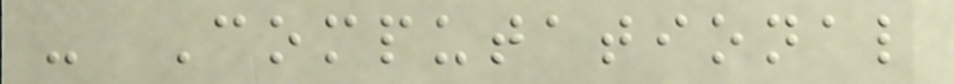- Computational
